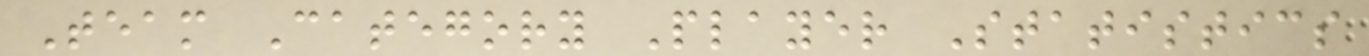Team Category Player Statistics
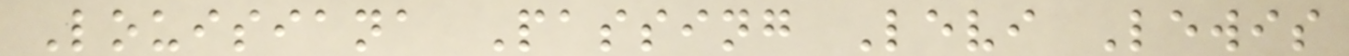Louisiana Passing Levi Lewis
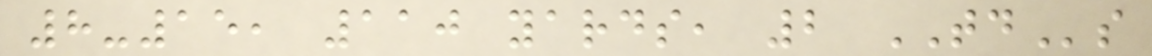8-15, 110 yards, 2 TDs
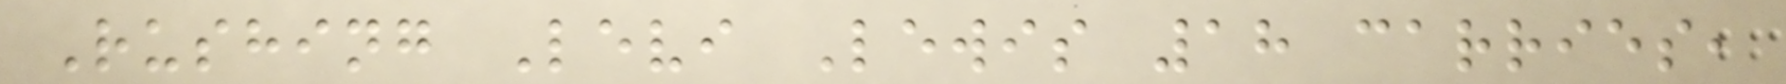Rushing Levi Lewis 18 carries,
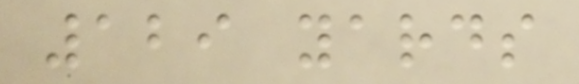129 yards
